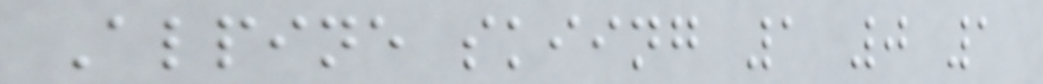Alpine skiing 1 0 1
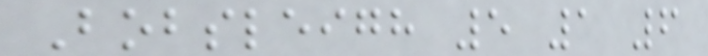Bobsleigh 5 1 6
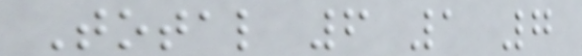Total 6 1 7
